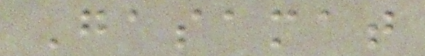Gasamat
